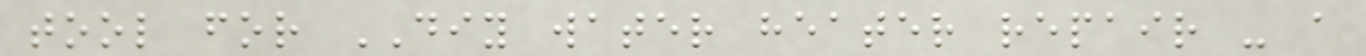tool for DIY water heater repair - a
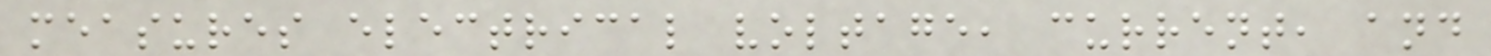measures electrical voltage, current, and
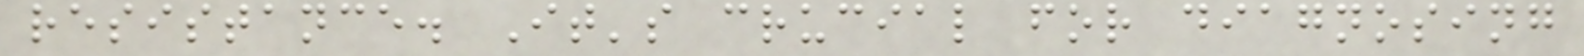resistance. It's crucial for diagnosing
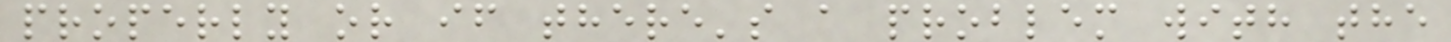properly or if there's a problem with the
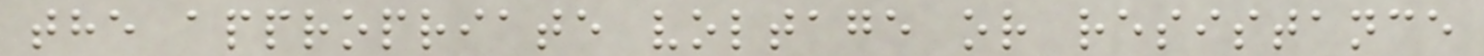the appropriate voltage or resistance
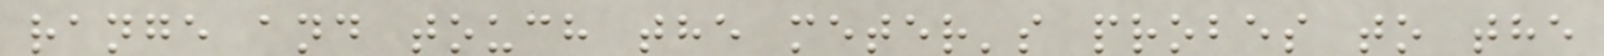range and touch the meter's probes to the
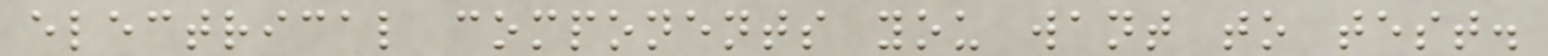electrical components you want to test.
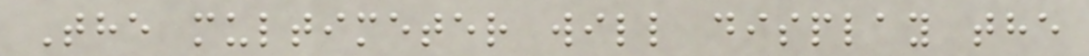The multimeter will display the
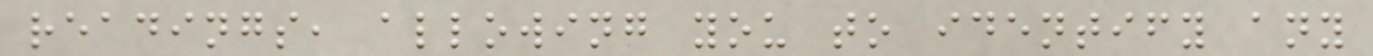readings, allowing you to identify any
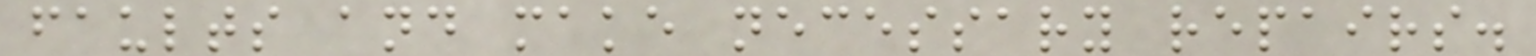faults and make necessary repairs.
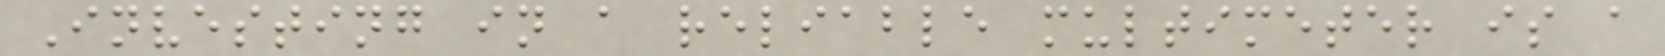Investing in a reliable multimeter is a
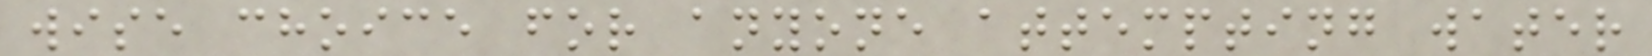wise choice for anyone attempting water
